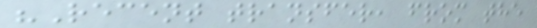"Recent transfer, from the
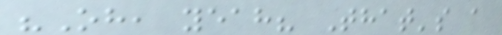"Oh, yeah? That's a
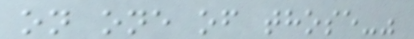on one of those-"
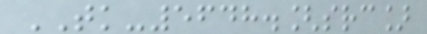TK-5648.[src]
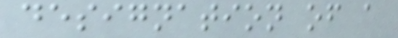designation of a
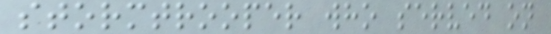stormtrooper who served on
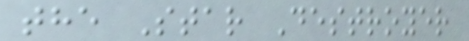the Star Destroyer
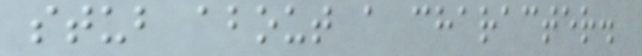stub about a character.
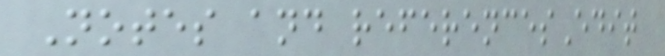Notes and referencesEdit
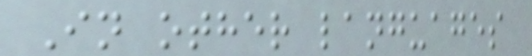In other languages
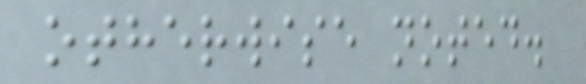otherwise noted.
